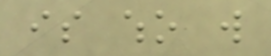is who will
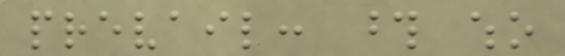prevail: those who
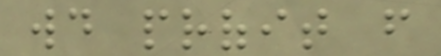would profit from
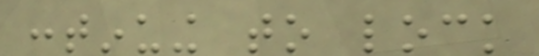continuing to lock
